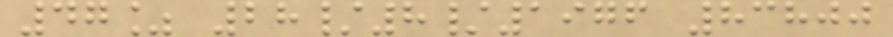47% 28/8/1976 83800
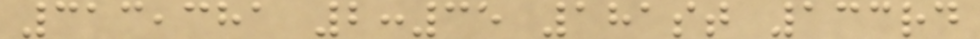313,381 2:35 181st 133rd
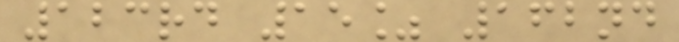123rd 15% 162nd
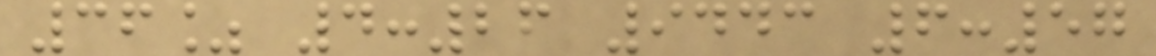36% 4:26 9443 6:57
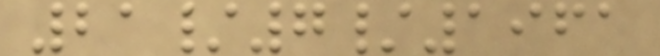21/7/1961
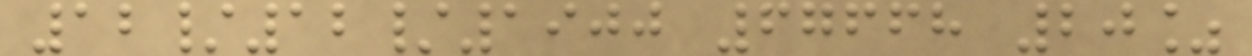12/12/1900 67668 20%
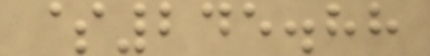$245.88
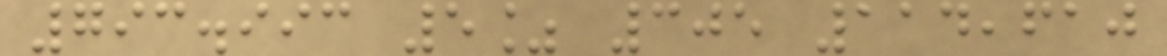793.993 5% 305 114,610
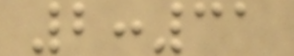2:31
